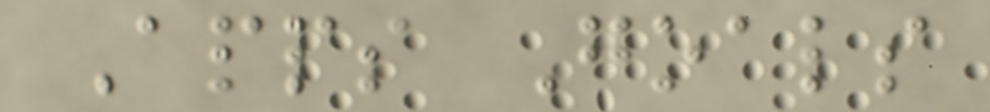Apps Goals
